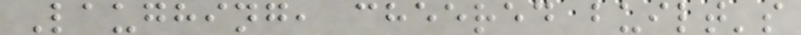Laughing, cheered built's
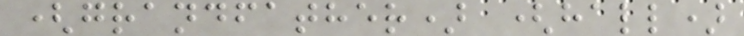(grandfather) (hall)
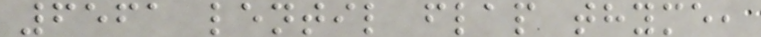6561 lentil flap thyme,
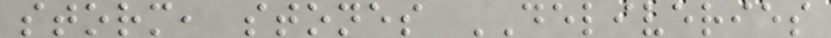storm, stones DELIVERIES
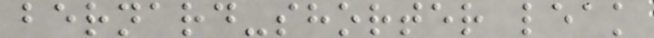bernard-shorter leak
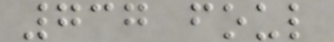737 foul
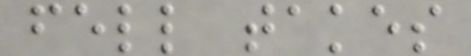fell takes
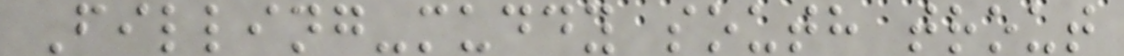Filling-muddy south trout
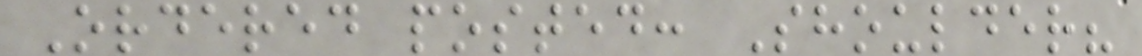Ordered posted: Shoulder?
